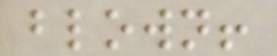blown!
